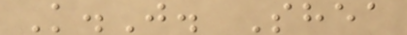K.J. Shea
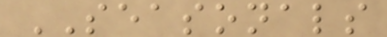SEASONALS
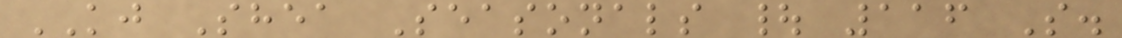KJ Shea Seasonals | 116 S.
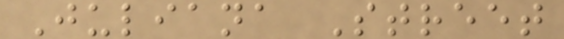Juliana Street
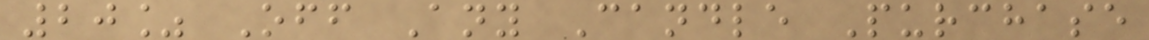20% Off Any Candle Purchase
